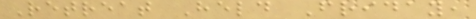Retreat Held Friday,
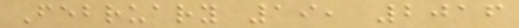February 19, 2016
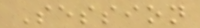Session
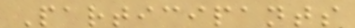Participants
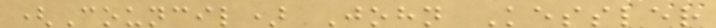(Council) John Kessler
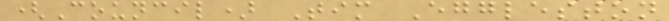(Council) Tim Eggleston
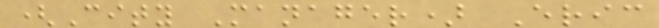(City Manager) Eric
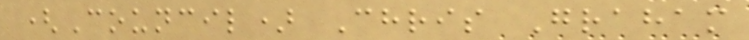(Council) Chris Graham
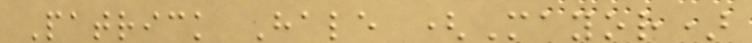Patrick Hale (Mayor)
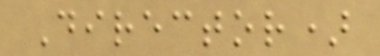Director)
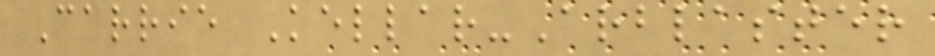Carrie Kellar-Arblaster
